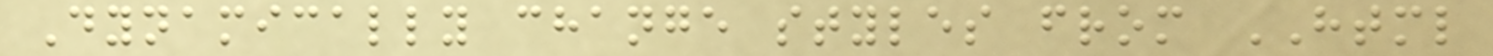Dynamically change styles from HTML
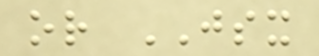or JSX
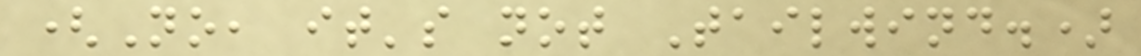(No, it's not Tailwind.)
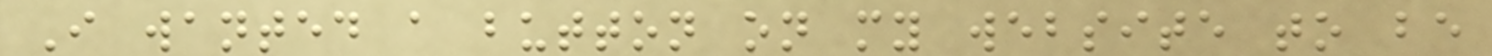I wanted a button on my website to be
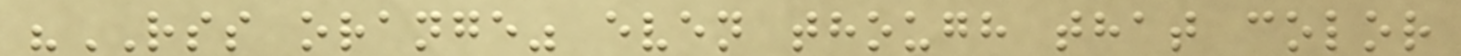"RSS orange" even though that color
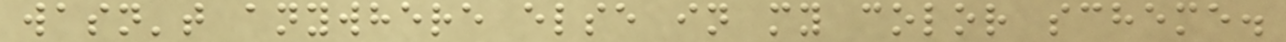wasn't anywhere else in my color scheme.
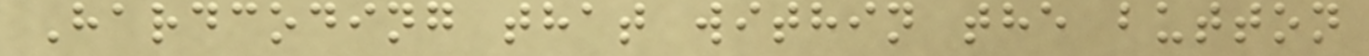Hardcoding that within the button
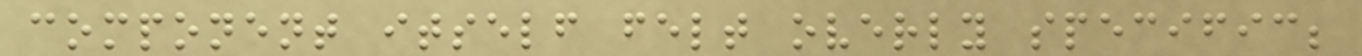component itself felt overly specific;
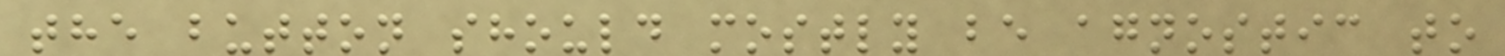the button should mostly be agnostic to
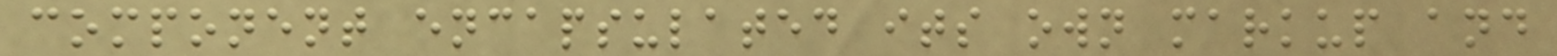component encapsulated its own markup and
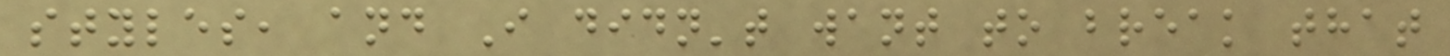styles, and I didn't want to break that
